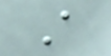A
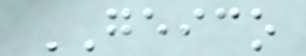GEICO
